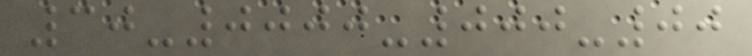30-0000-000-00
